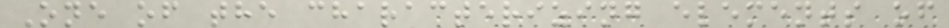One of the characterizing elements of
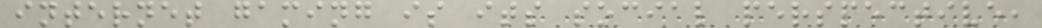internet gaming is its social perspective,
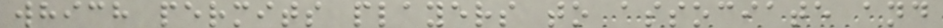which permits players to associate and
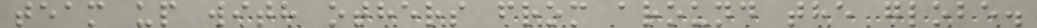team up with others from around the globe.
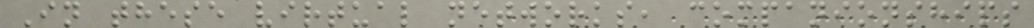In these virtual networks, companionships
